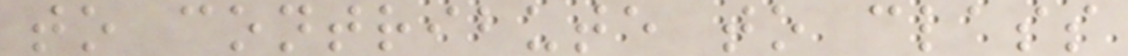to contribute to class
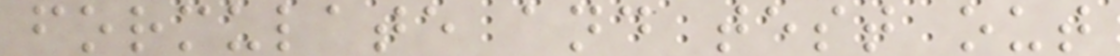formulate and test out
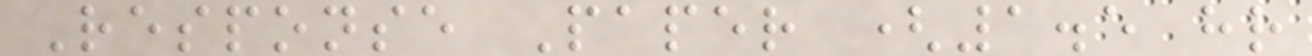Response Paper (1.5 hr
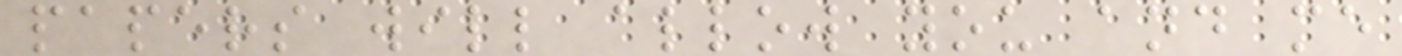papers will allow you and me
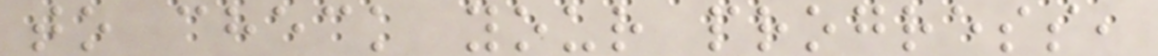to check your progress,
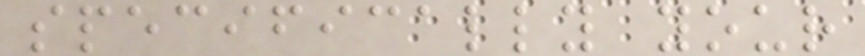specifically your
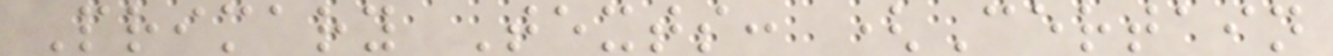Primary Texts: (Certain
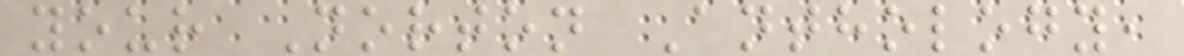your Norton Anthology,
